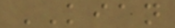KIAN
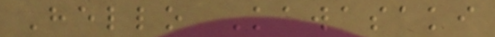Hello Kawasaki
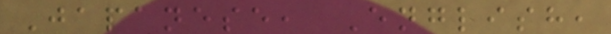Japanese, English,
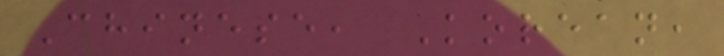Chinese, Korean,
